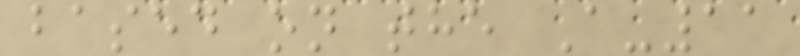based on the A-11
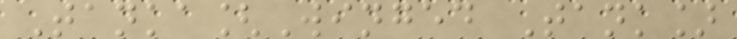Tanka[Winged Tank]
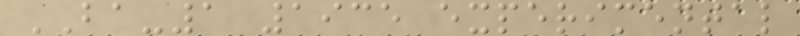BA-1 1935 experimental
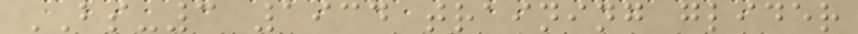BS-3 1934 training glider
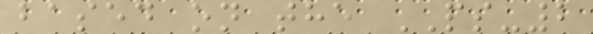based on the PS-2
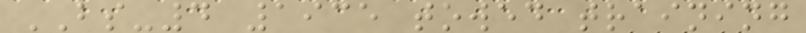BS-4 1935 towed training
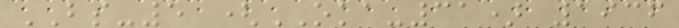BS-5 (OKA-31) 1936
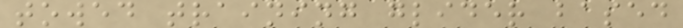towed training glider based
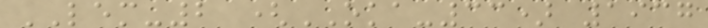LEM-2 (OKA-33) 1937
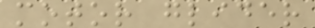motor glider
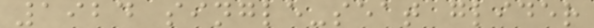1924 single-seat glider
